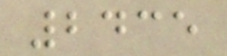2435
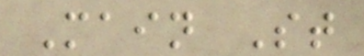Main St
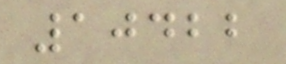10422
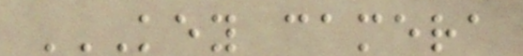KEY CAMERA
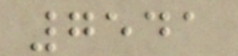7541
